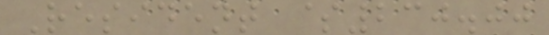Resident $230.00
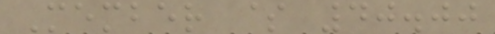Member $ 40.00
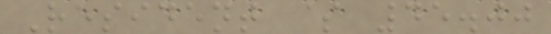Resident $ 45.00
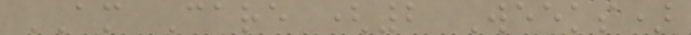AM Care (2 Weeks)
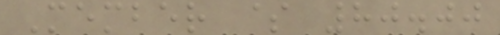Member $ 80.00
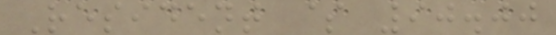Resident $ 90.00
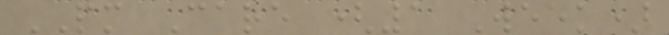PM Care (1 Week)
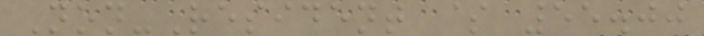Non-Resident $ 55.00
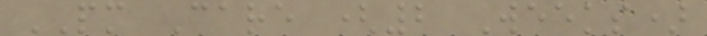PM Care (2 Weeks)
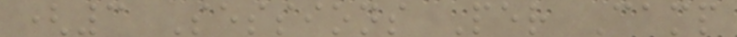(3 Sessions Per Camp
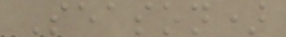Season)
